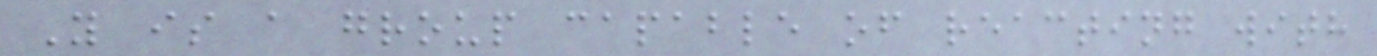Y is a group capable of reacting with
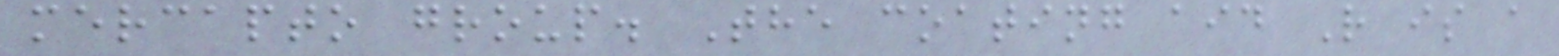mercapto group. The coating aid R is a
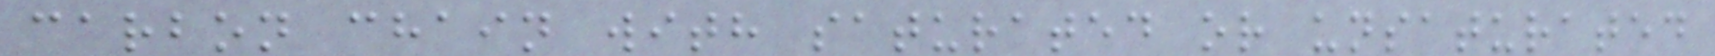carbon chain with saturated or unsaturated
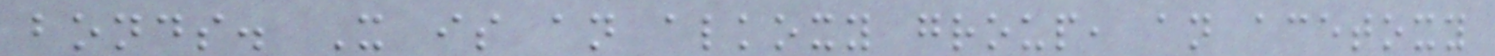bonds. X is an alkoxy group, an acetoxy
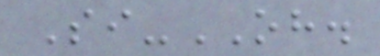Si-OH.
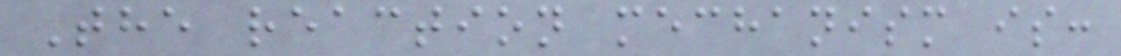The reaction mechanism is:
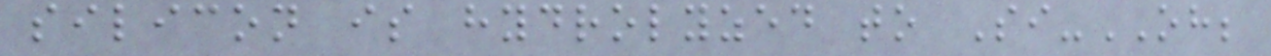silicon is hydrolyzed to Si-OH;
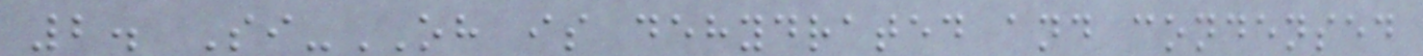2. Si-OH is dehydrated and condensed
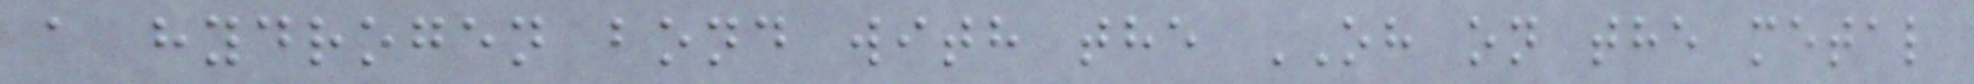a hydrogen bond with the OH on the metal
